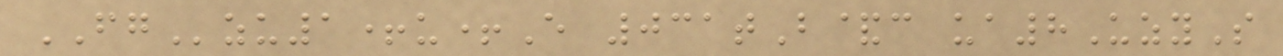FGzu1+u+E 031tB&c ua8UzyS
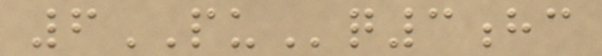6PUq3hc
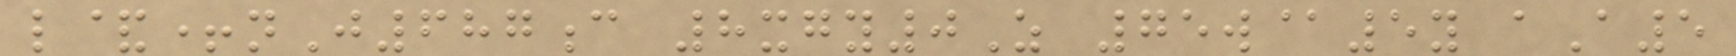l&+nJ687c 8xgy0Z 75w@5y aA5
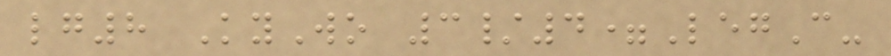lg8 KyWo 3/4=LegC-
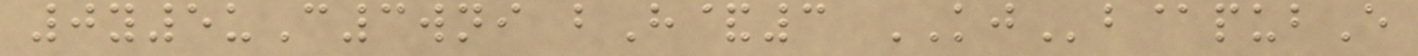0y5uC3wni bH&3 KJb@pubE
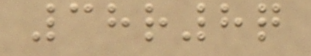38r8q
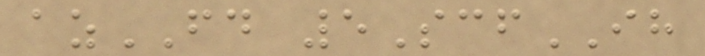azFD 5ScfIH
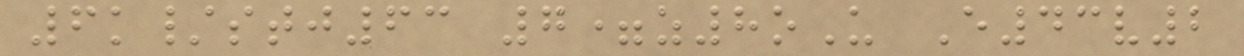6k/stj63 7=z8oU E43v2
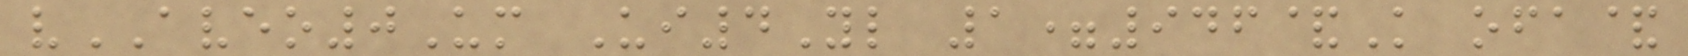vAVEO0Um Ui4Yl 1=946&K ofa&
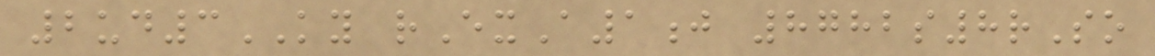2ud3KY rExA1j 8782s8rSo
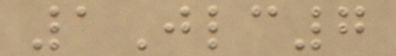1Jlc7
